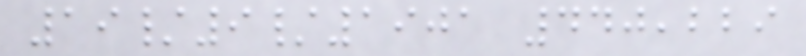19/9/1901 440,229
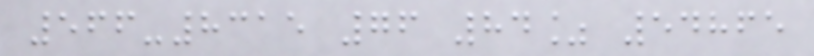566-8315 76 84% 54865
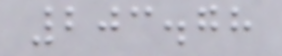203.78
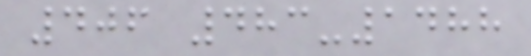406 483-1488
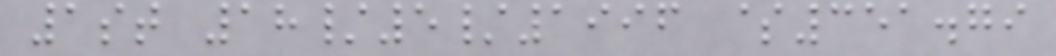1st 18/5/1996 $351.79
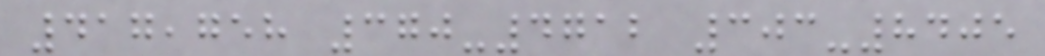417,758 370-4712 303-8405
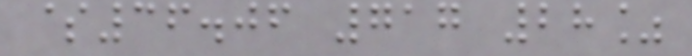$36.06 717 28%
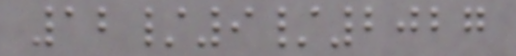12/9/2027
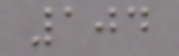104
